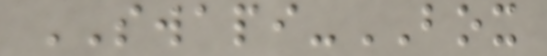SWAPI-BOX
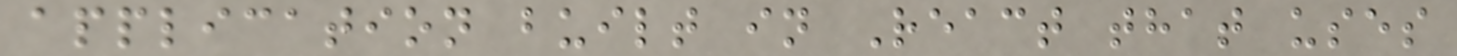application built in React that uses
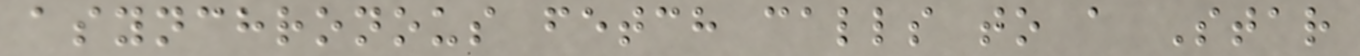asynchronous fetch calls to a Star
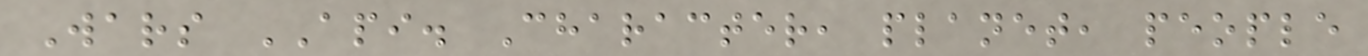Wars API. Character, planet, people
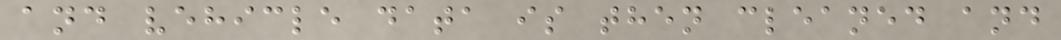and vehicle data is then cleaned and
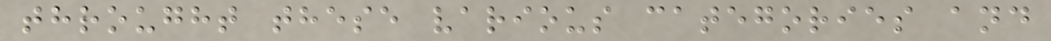throught these various categories and
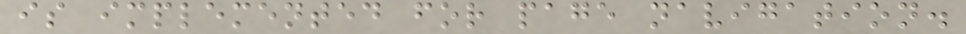is implemented for page navigation.
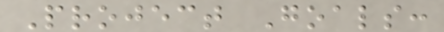Project Goals:
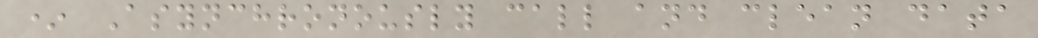* Asynchronously call and clean data
